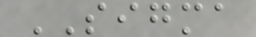SIGMA
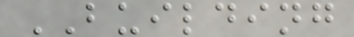BUILDING
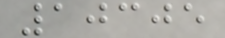10305
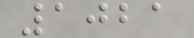1021
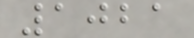1021
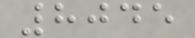8045
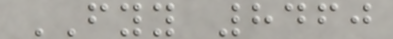FYY 8460
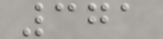371
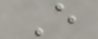E
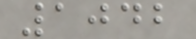1042
